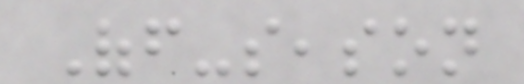Off-season
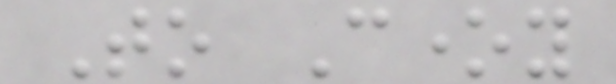To Coney
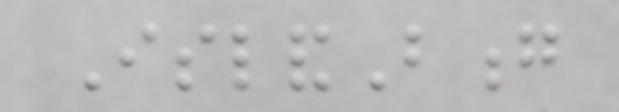IslandBong
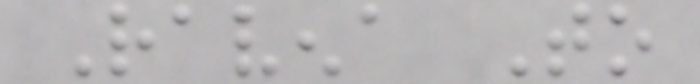Ravena To
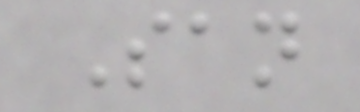San
